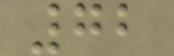72
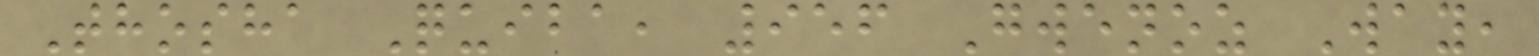Thosha Quiba, 956 Gwenoz Way,
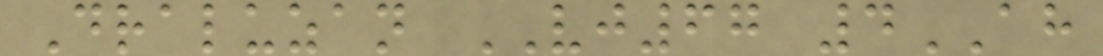Draluzan VJ67 4AH
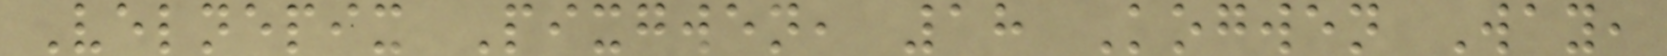Velnepix Pixgwen, 18 Kogwen Way,
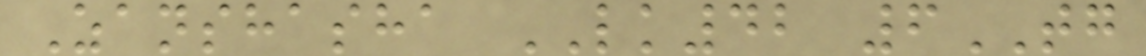Zanshasha LK42 6TG
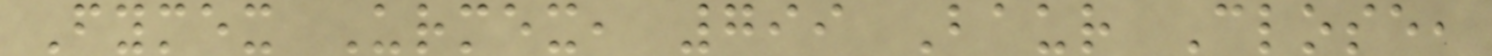Fymex Urmex, 799 Baur Close,
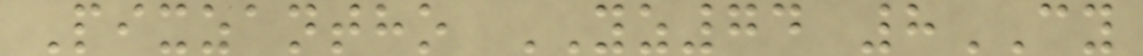Pixzantho YZ74 8CY
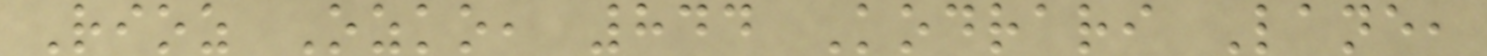Rioz Ozko, 844 Kodrari Lane,
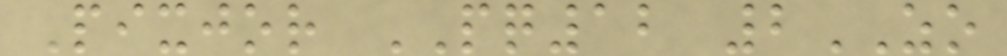Pixjor PQ12 2ZO
